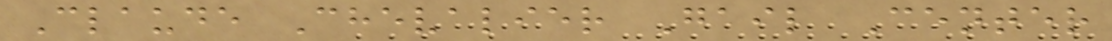Claude Chevalier Gail Center
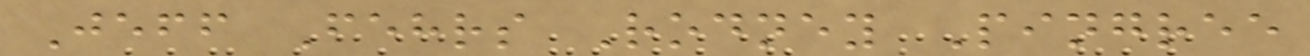Jeff Fehrs Rodney Pingree
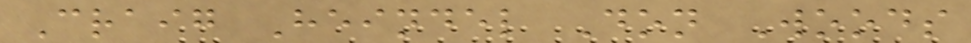Craig Heindel Don Woods
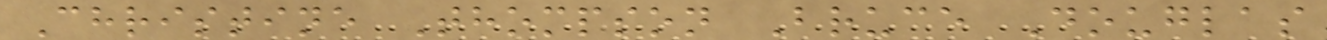Christine Thompson Bruce Douglas
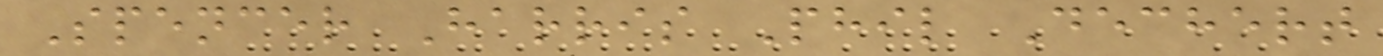Spencer Harris Phil Dechert
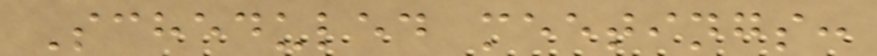Scheduled meetings:
